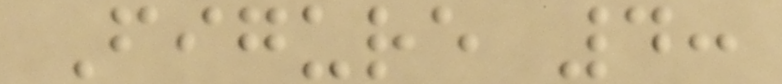Figure 4:
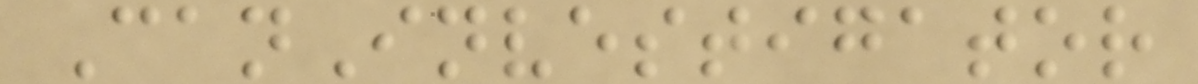CanInvestigator
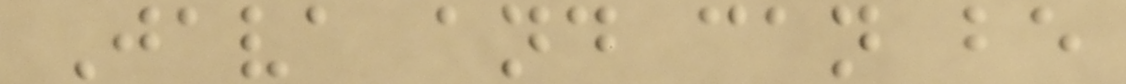Java and can be
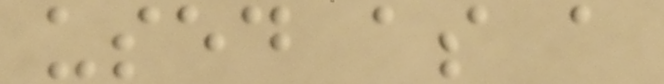used as a
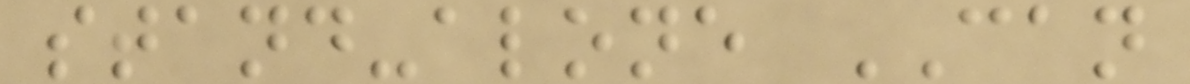stand-alone CAN
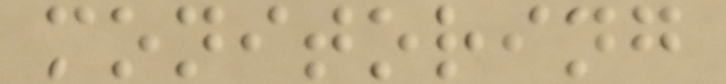monitoring
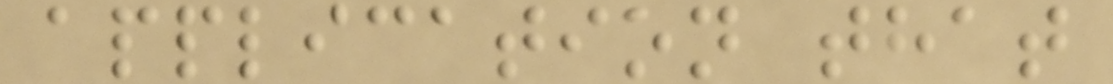application that
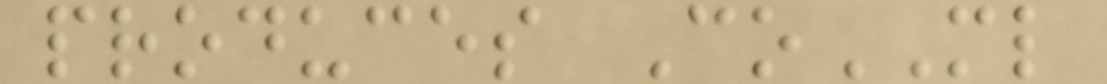produces CoML
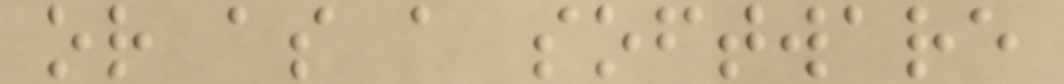or as a software
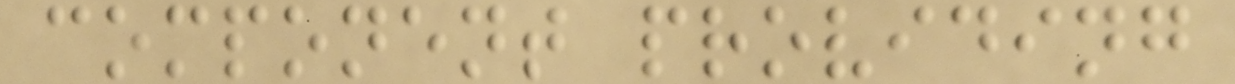component providing
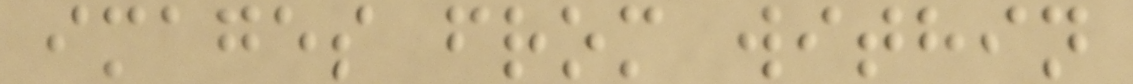images from within
